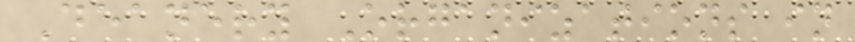Deanery Organizations in
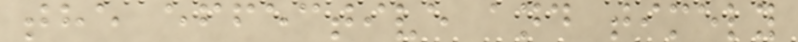the effective and timely
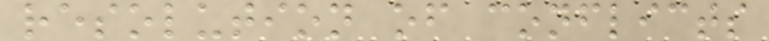resolution of conflicts
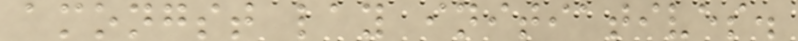amongst lay initiatives.
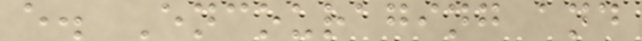e. Encouraging and
